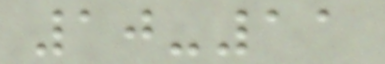10-11
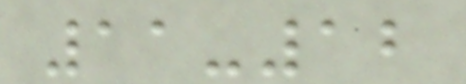11-12
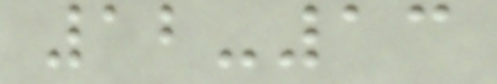12-13
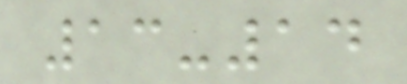13-14
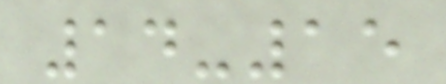14-15
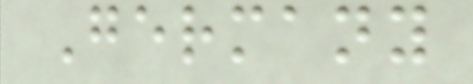Germany
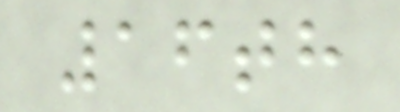16th
